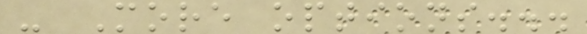- More options...
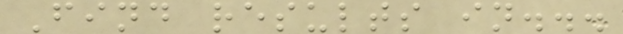Find results in...
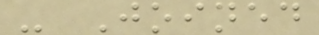- Joined
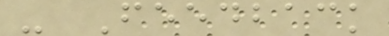- Feedback
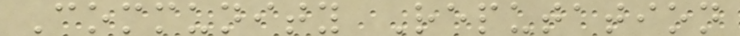Community Reputation
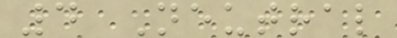4 Neutral
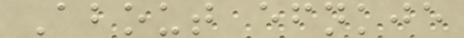About efnkje
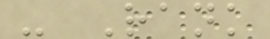- Rank
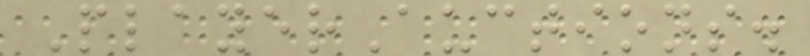PlayerAuctions.
